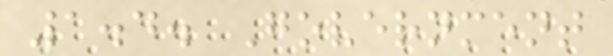1.4. Government
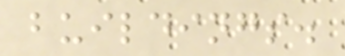buildings.
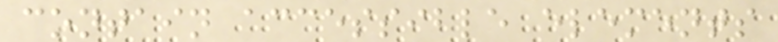contain accessible elements
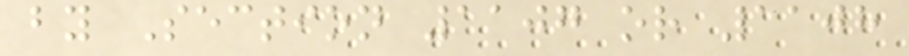by Section 1107 or 1108
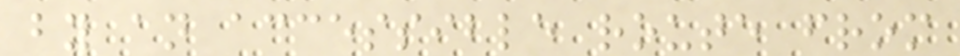by an accessible route from
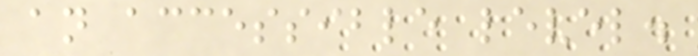an accessible level.
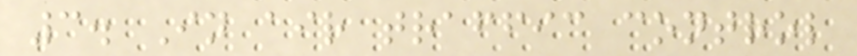3. In air traffic control
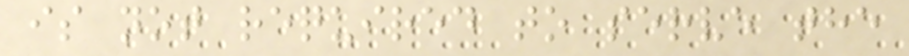is not required to serve the
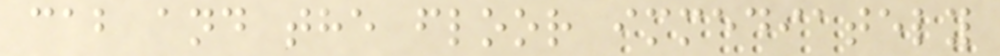cab and the floor immediately
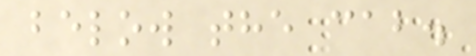below the cab.
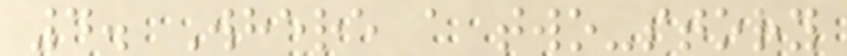4. Where a two-story
